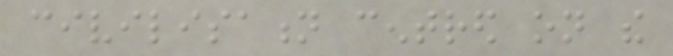civilisation centred on the
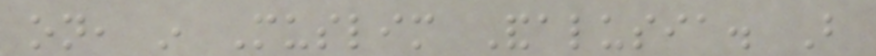on, in Muslim Andalusia. But
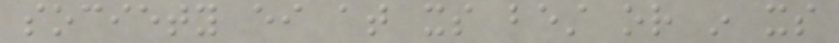society either at its best or in its
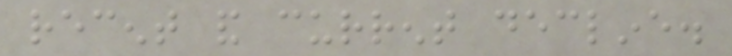recent and current decline.
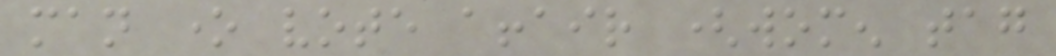man one vote affair (women tag
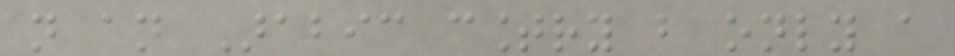not an Arabic country but only a
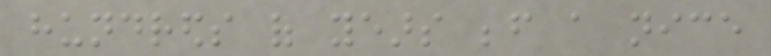hundreds of years before a nice
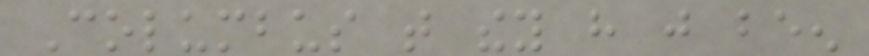Columbus that they have just been
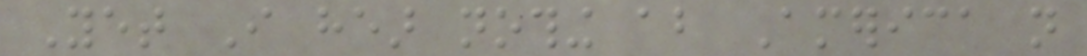Yet I hear nothing about America not
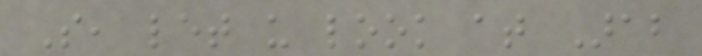So, let us look at Arab
